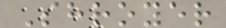Shroyer
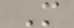M
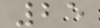25
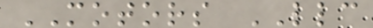MOTORS LLC
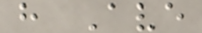h Ave
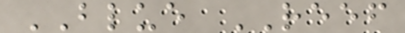BLUE REEF
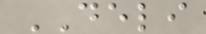DELI
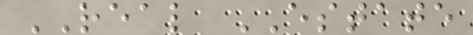REAL ESTATE
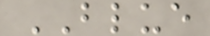BLUE
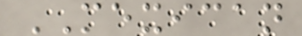MEXICAN
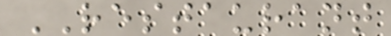RESTAURANT
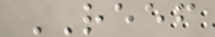REEF
